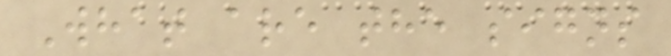What are the signs
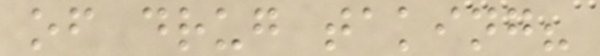of drug taking?
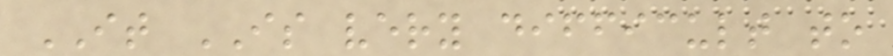IT IS very difficult to
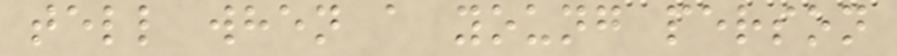tell when a young person
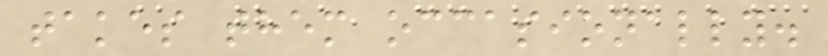takes them occasionally.
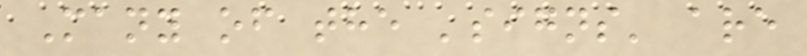Many of the 'signs' are
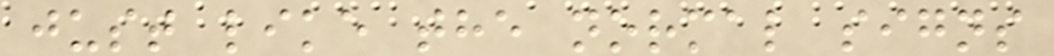just like the normal signs
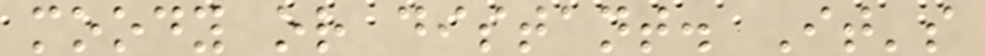moody or distant. It's
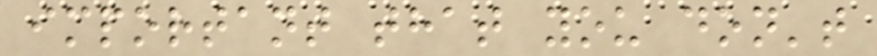important that you don't
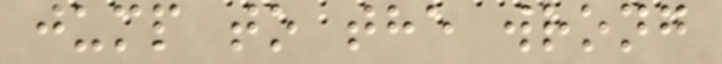jump to the wrong
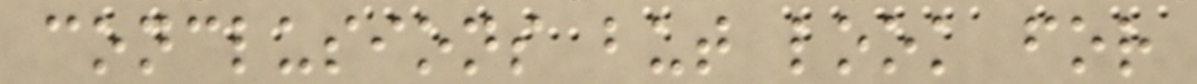conclusions but look for
